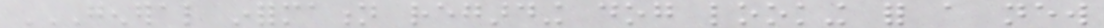GENERAL INFORMATION REGARDING DOG LOOKING FOR A NEW
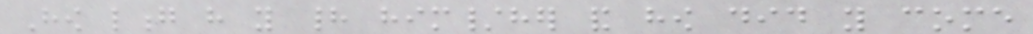How long have you had him/her and how did you come
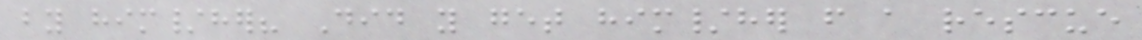by him/her? Did you get him/her from a rescue
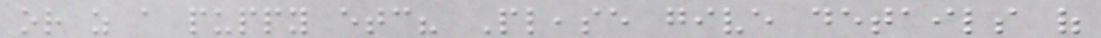or as a puppy etc? Please give details of
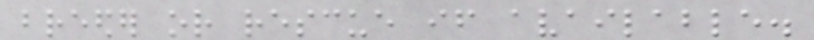breeder or rescue if available.
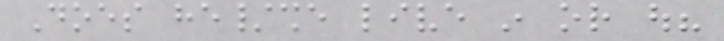Does he/she live in or out?
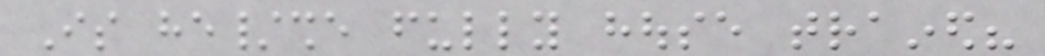Is he/she fully house trained?
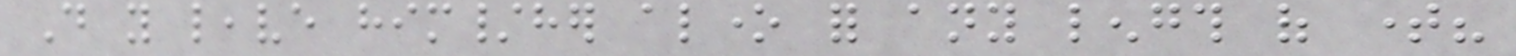Do you leave him/her alone for any length of time?
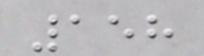158
